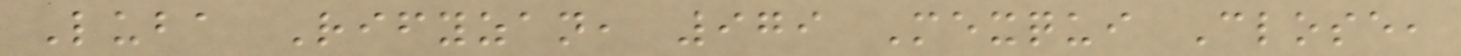Luba Rifyzan, 979 Mexqui Close,
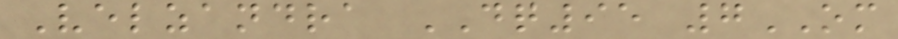Velzandra DQ95 7OM
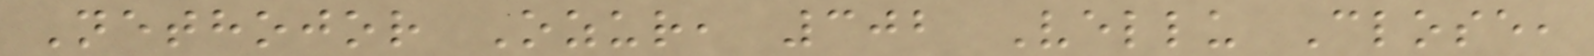Nethojor Ozur, 302 Vellu Close,
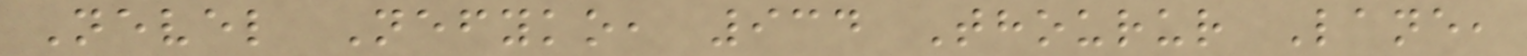Nevel Nefyko, 934 Thourur Lane,
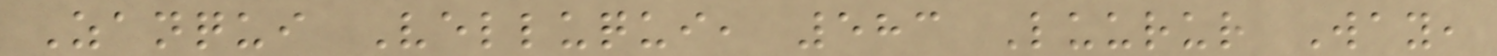Zanqui Velluqui, 583 Luurur Way,
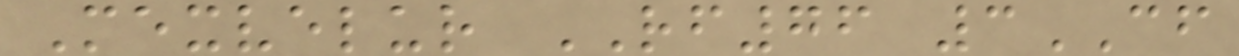Mexvelur RF76 3CF
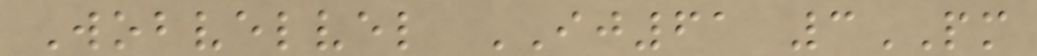Wobvelvel IJ61 3PM
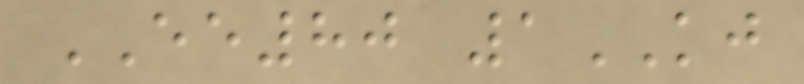EE80 1KJ
